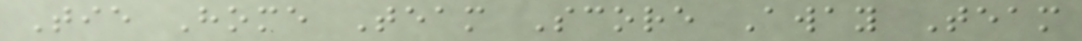Tie Home Team Score Away Team
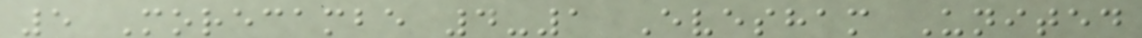5 Morecambe 4-1 Evesham United
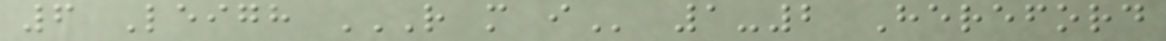6 Leigh R M I 1-2 Hereford
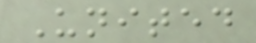United
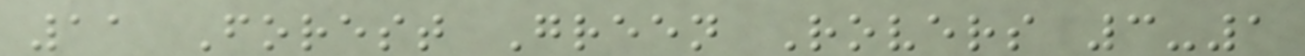11 Forest Green Rovers 3-1
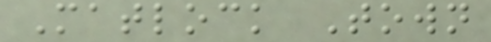Matlock Town
